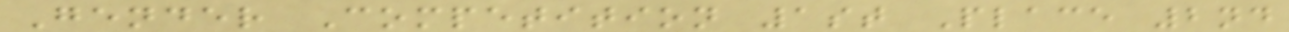Gender Competition 1st Place 2nd
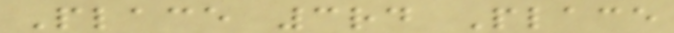Place 3rd Place
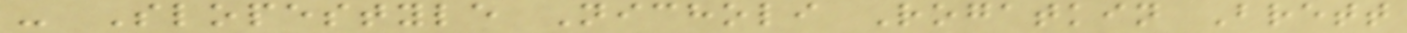- Slopestyle Nicholi Rogatkin Brett
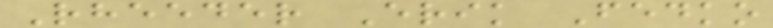Rheeder Erik Fedko
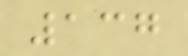137
